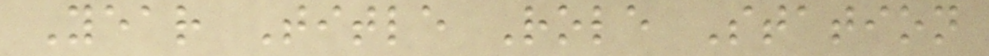Year Title Role Station
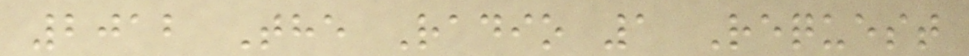2012 The Radio 1 Request
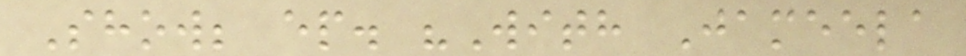Show; ep. "With Jameela
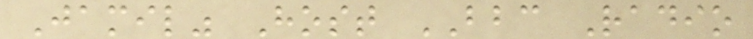Jamil" Host BBC Radio
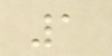1
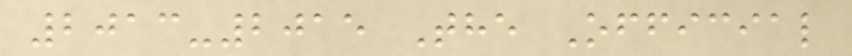2013-2015 The Official
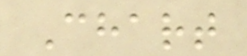Chart
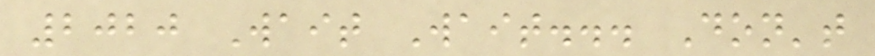2020 Wait Wait... Don't
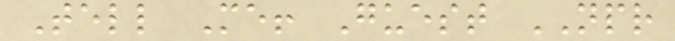Tell Me! Guest NPR
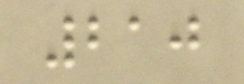210
